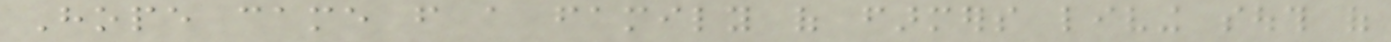Hope came from a family of farmers living south of
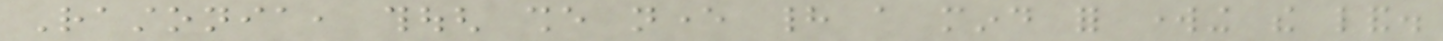Rastonia, though she never had a mind for working the land.
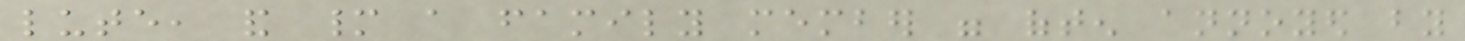lute, and many a family member were often annoyed by
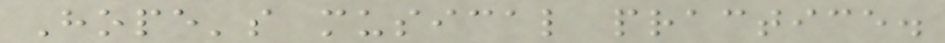Hope's musical practice.
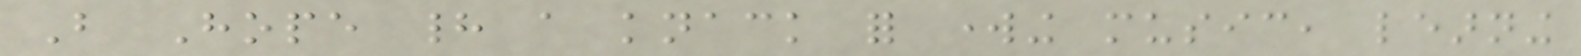But Hope had a knack for working music, learning
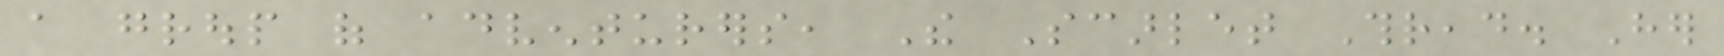a group of adventurers, The Scarlet Thread. Her
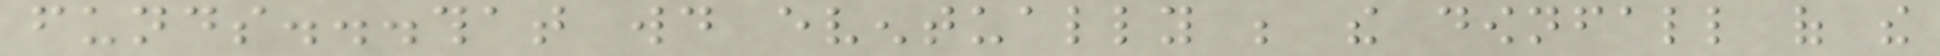funds...that would eventually be the downfall of the
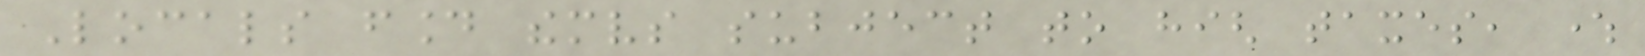Locals found themselves subject to high taxes, where
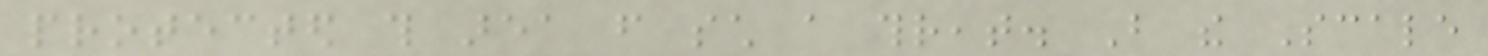protected this area from such a threat. But the Scale
